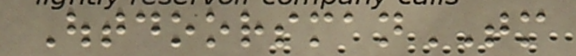OutdoorsmanTM
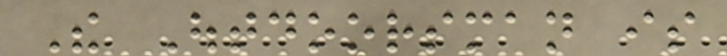The Outdoorsman is
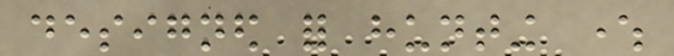designed for hunting where
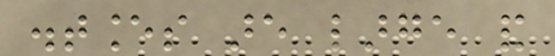distances are large and
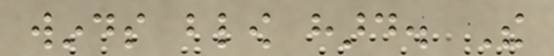winds blow hard. The
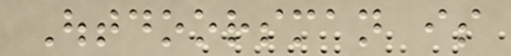Outdoorsman is
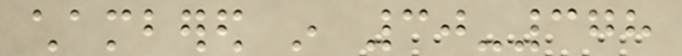chambered in 30-378
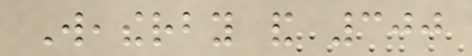Weatherby and 300
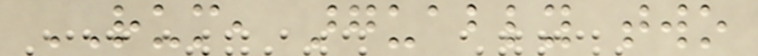RUM, arguably two
